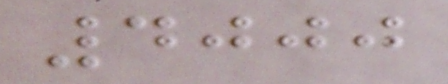4000
